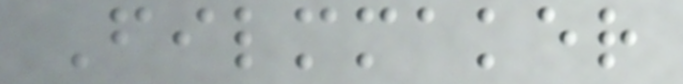Filmmaker
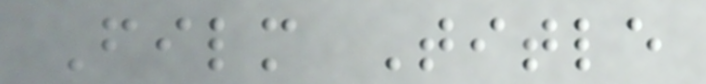Film Title
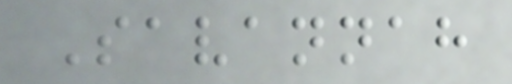Savannah
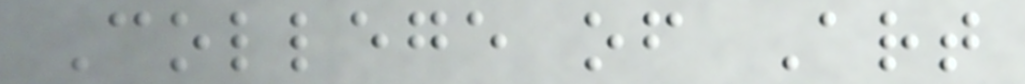College of Art
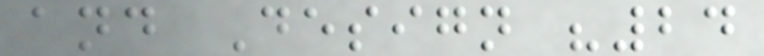and Design "24
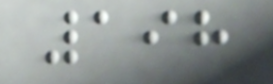198
